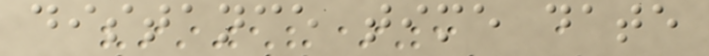distance time date
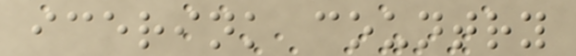icerink country
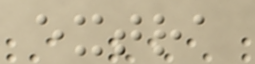extra
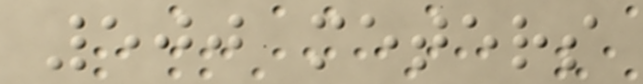500 meters
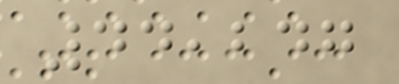44,247
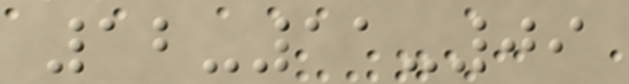12-11-09
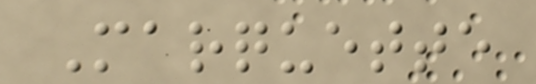Marquette
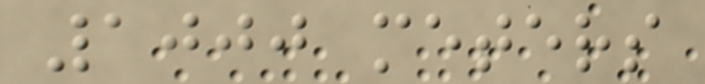1000 meters
